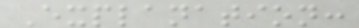Explanation:
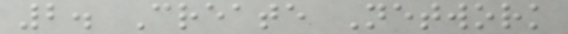2. Create Network
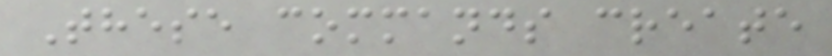These commands create
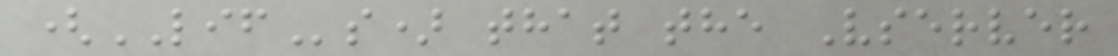(LIFs) that the Vserver
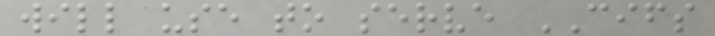will use to serve CIFS
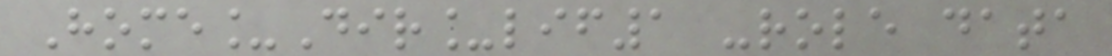Home_Dir_lif1 -role data
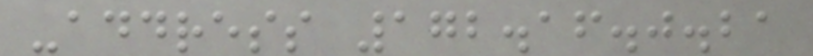-address 172.16.0.21
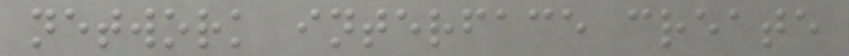network interface create
